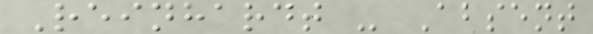Reinhardt - Absent
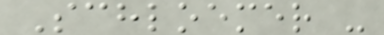Schloemer -
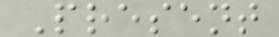Present
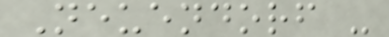Neuendorf -
